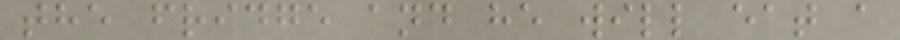the fridge and he will eat a
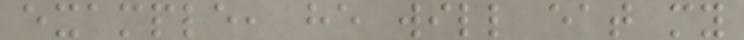example, he will eat my
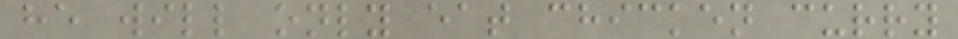he will only eat chicken curry
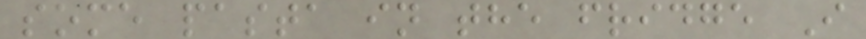some pasta in the fridge I
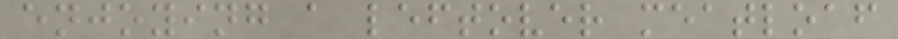enjoying a leftover meatloaf
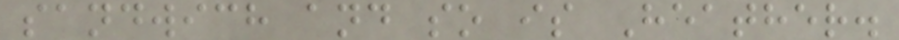sandwich and so is Heather.
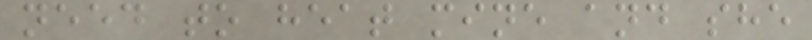need to heat mine and she
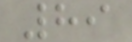89
